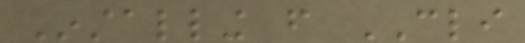Installing from CLI
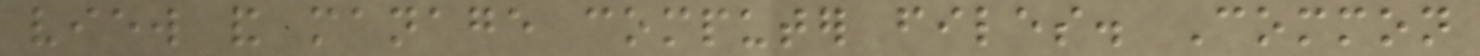view and manage computer files. Common
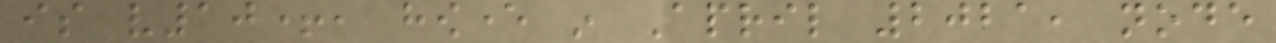is v10+, however in April 2021, node
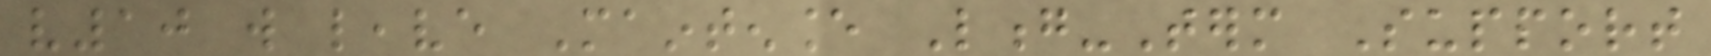v10 will leave Maintenance Long-Term Support
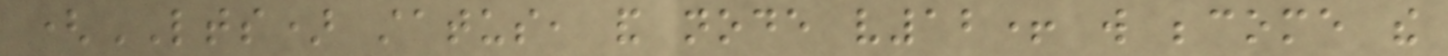(LTS) status, and node v12+ will become the
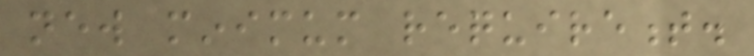new minimum requirement.
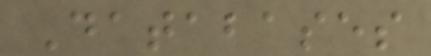Databases
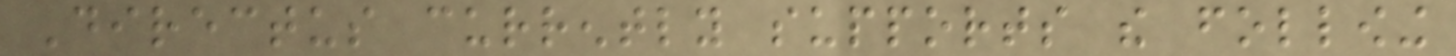Directus currently supports the following
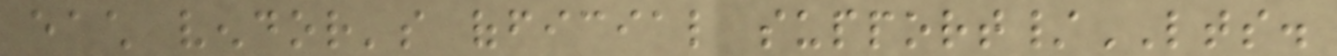each vendor's official support/LTS.
